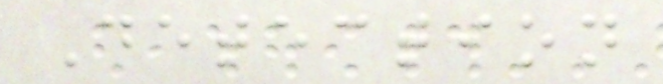Detection
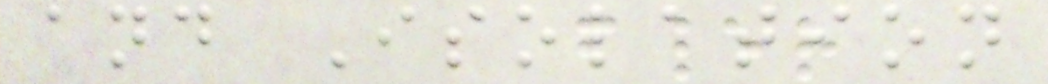and Isolation
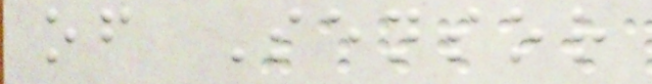of Sensor
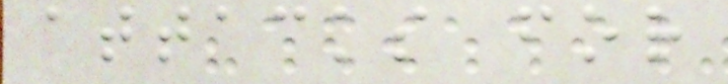attacks for
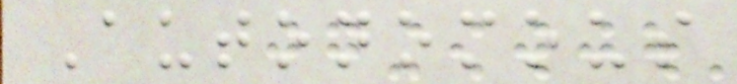Autonomous
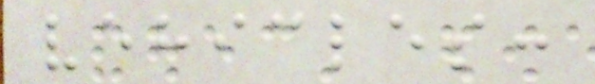vehicles:
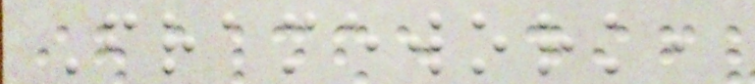Framework,
